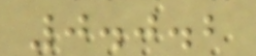0.0.2
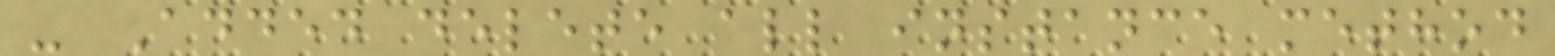- Added delete all instance method
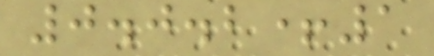0.0.2+1
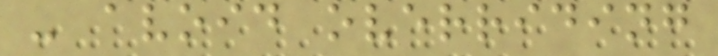- avoid overriding
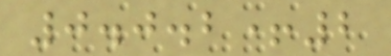0.0.2+2
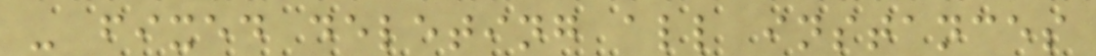- fixed deleting all instances
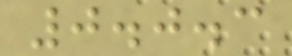0.0.3
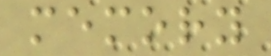memory
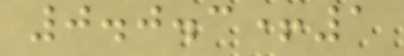0.0.3+1
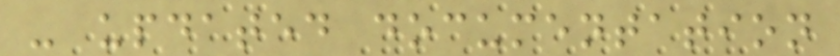- updated documentation
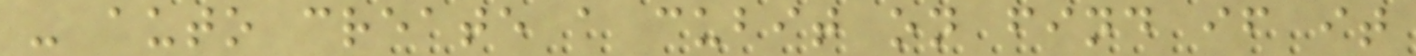- auto create a cubit on find if it
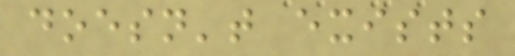doesn't exists
